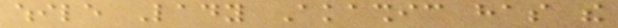while Lady Akashic has the
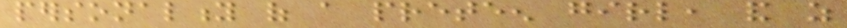personality of a preteen girl, and as
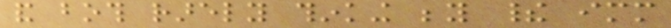and both rarely thinking beyond their immediate
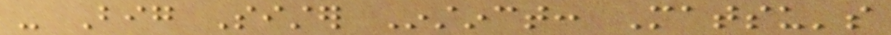- Big Sister Instinct: Matsu's
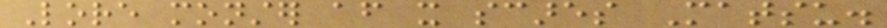Lore monster after it scares Matsu.
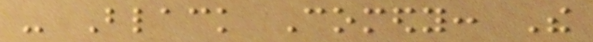- Black Comedy: The
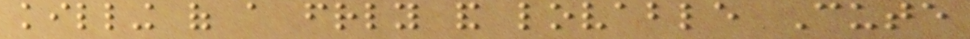killing of a friendly and lovable Cute
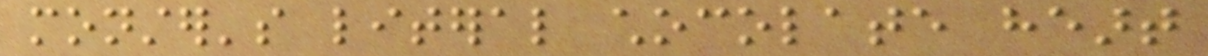monster's literal chocolate heart
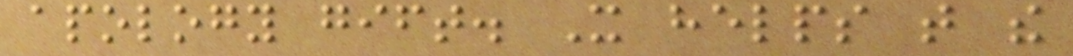apology gift. It helps that the
